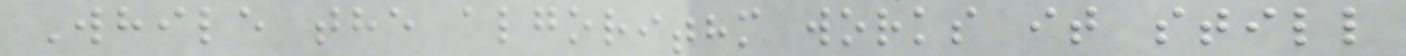While the algorithm works it still
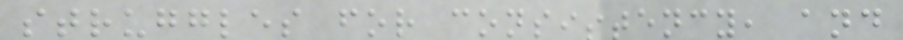struggles for consistency, and
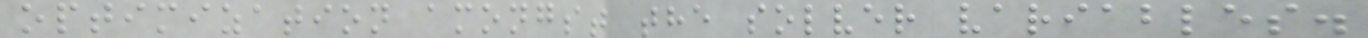optimization amongst the solver variables.
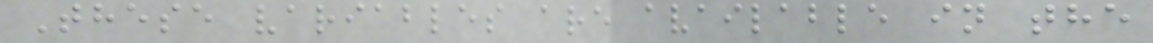These variables are available in the
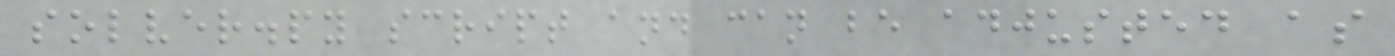solver.py script and can be adjusted as
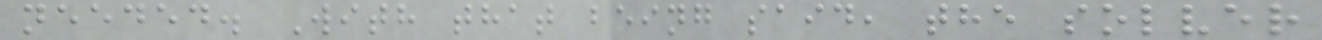needed. With that being said, the solver
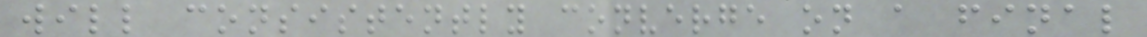will consistently converge on a final
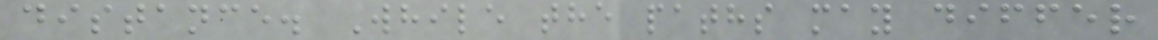distance. While the paths may differ
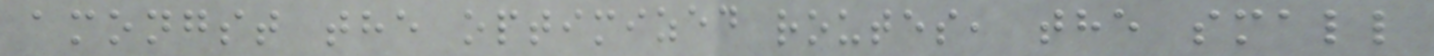amongst the optimized routes, the small
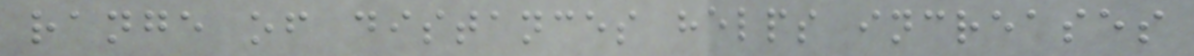range of distances helps increases
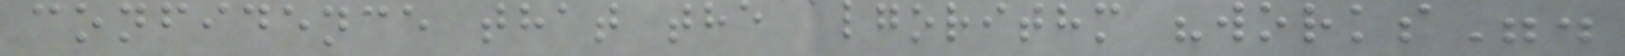confidence that the algorithm "works".
